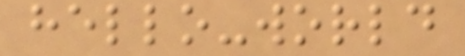hello-world
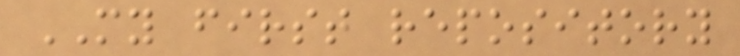MY first repository
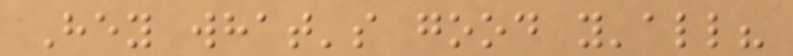Hey what's good y'all?
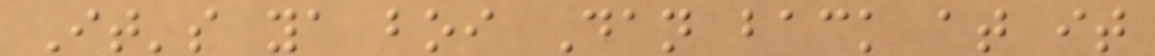It's ya boi Dan back at it
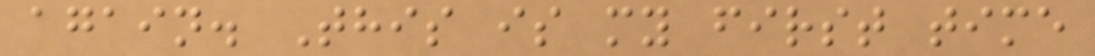again. This is my first time
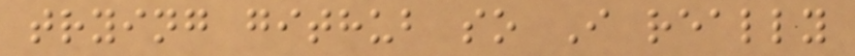trying github so I really
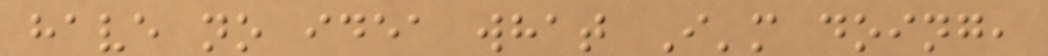have no idea what I'm doing,
